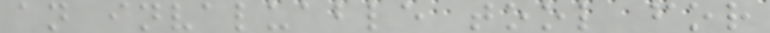an invaluable tool for
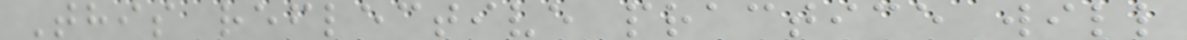This reflective practice will
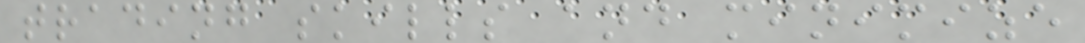trading skills and minimize
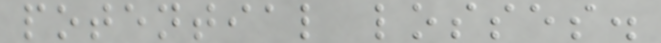potential losses.
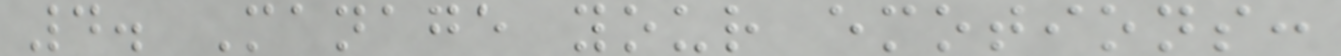4. Manage your emotions:
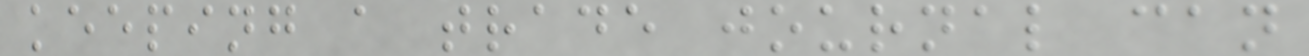keeping a trade journal can
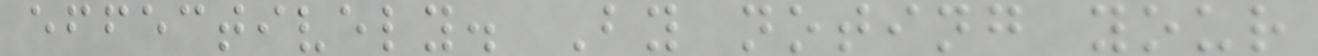effectively. By noting your
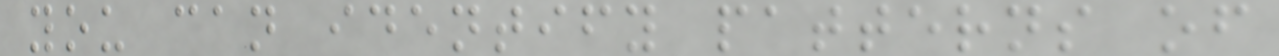you can identify patterns of
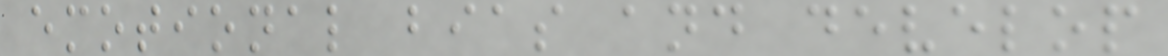emotional bias and develop
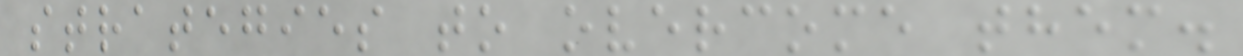strategies to overcome them.
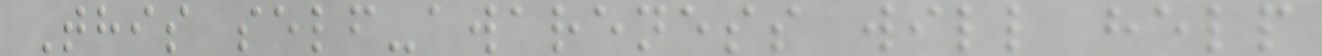This self-awareness will help
